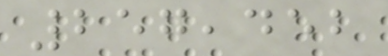257,452
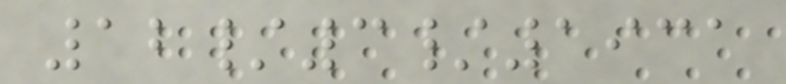12/3/1931
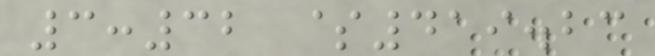3:32 $419.23
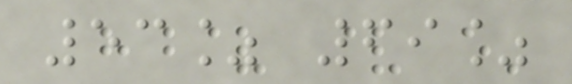53% 69%
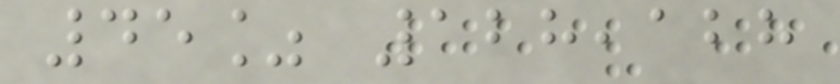45% 128,128
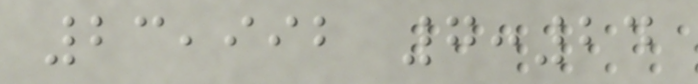23,992 7:24
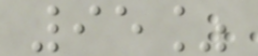95%
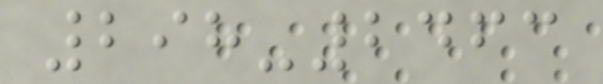298-2463
